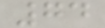74
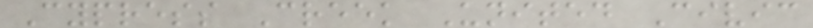Cypress Creek United Civic
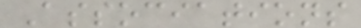Associations
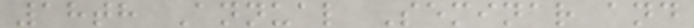18th Annual Seminar and
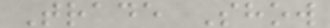Trade Show
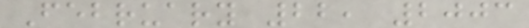February 22, 2003
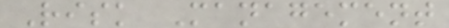Risk Management
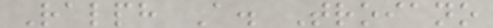Ralph A. Troiano
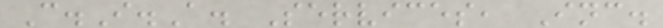C.I.A. Services, Inc.
